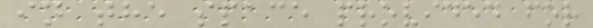in the space provided for
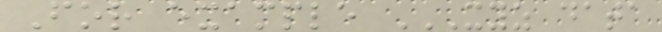For example XYZ DATA
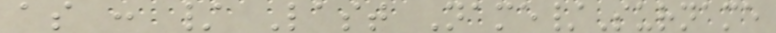as : / Last Name/Surname
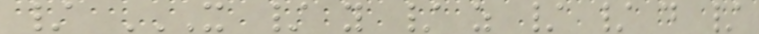/ X / Y / Z / / D /
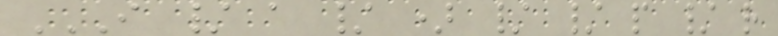I / A / ) / / P / R
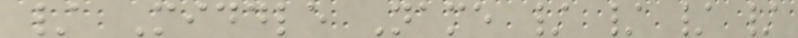/ Middle Name / / / /
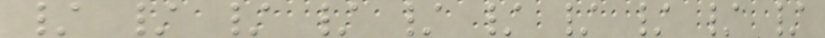/ / / / / / / / / /
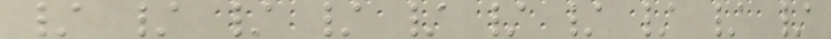/ / / / / / / / / /
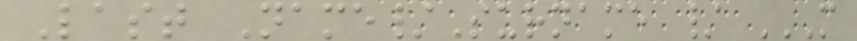Last Name/Surname / M
